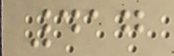417
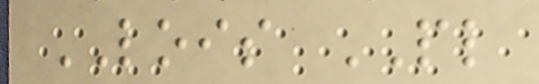LOIS PL
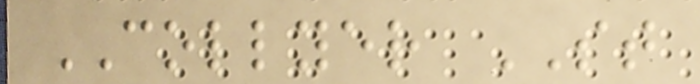COLLYER ST
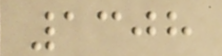1308
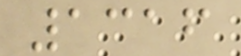1316
